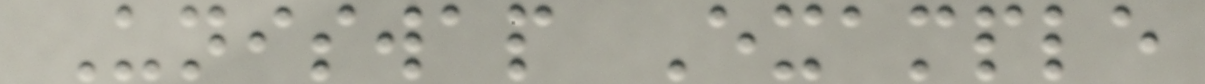Uniswap Example
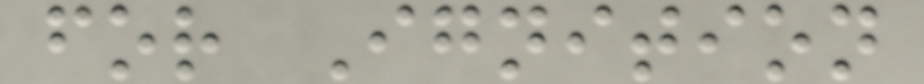for Ignition
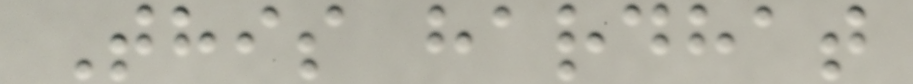This hardhat
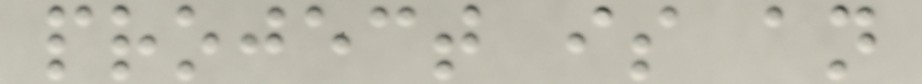project is an
